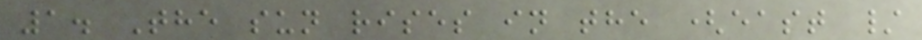1. The sun rises in the (east /
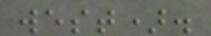west).
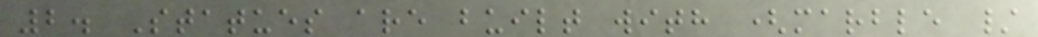2. Statues are built with (marble /
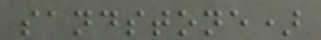sandstone)
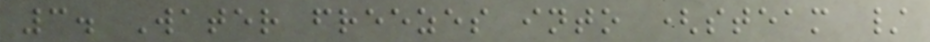3. Water freezes into (steam /
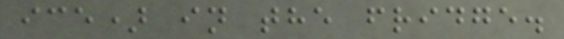ice) in the fridge.
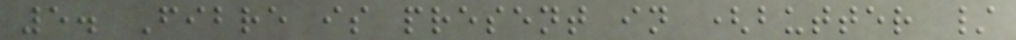5. Fibre is present in (butter /
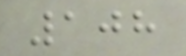108
